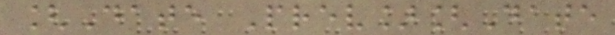[Date Prev][Date
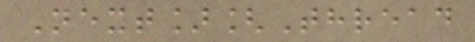Next][Thread
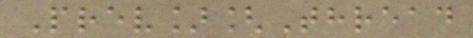Prev][Thread
